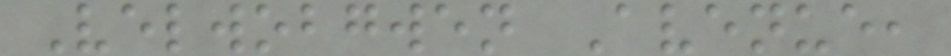Velwobgwen Avenue,
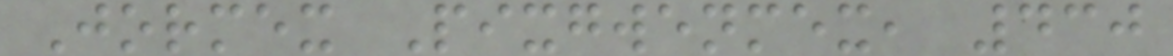Jormex Pixgwenmex, 430
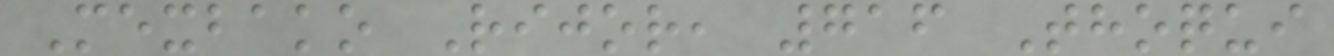Mexbako Rijor, 716 Thoqui
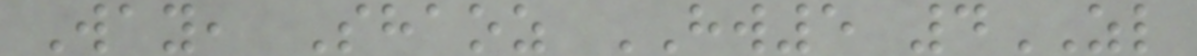Way, Shaoz HW5 4ZL
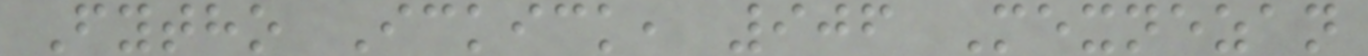Fytho Ickick, 906 Mexnezan
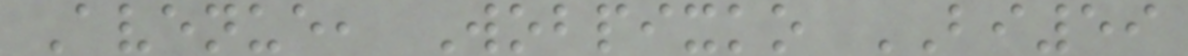Avenue, Wobpixko BI59
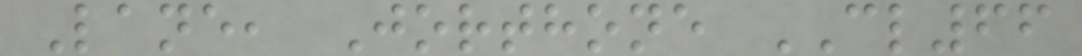Lane, Jorthone CL66
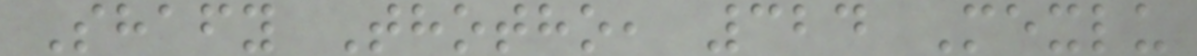Shafy Thotho, 324 Mexlu
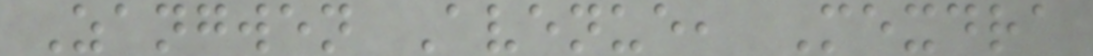Zangwen Avenue, Mexdra
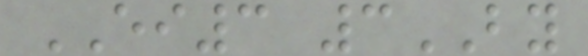EI3 3BY
